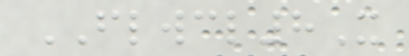FLWCL8X
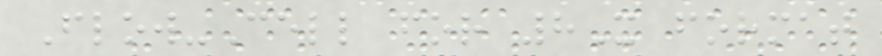Flow-Cell for 8X format
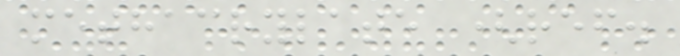methacrylate (ref.
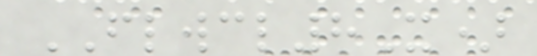FLWCL8X)
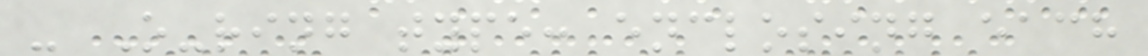- O-ring type: enclosing each
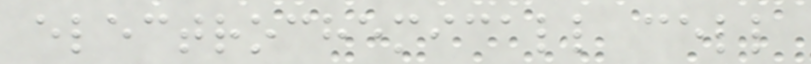electrochemicall cell
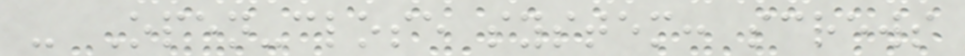- Open-close system: screws
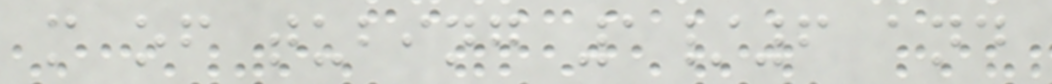m of tubing 1/6 and
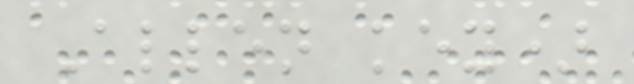Allen key)
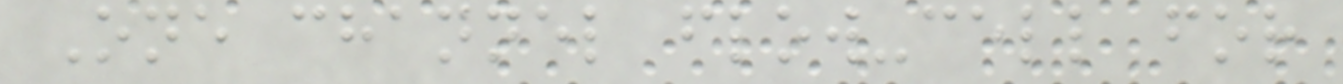One channel flow-cell for
